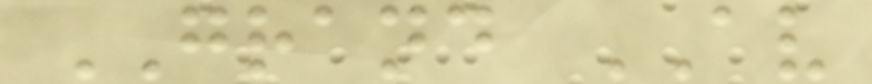GRAND AV
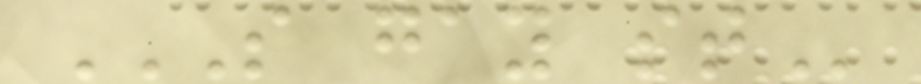S GAY ST
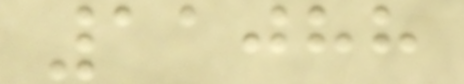11088
